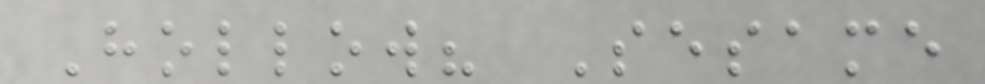Hollow? Sesame
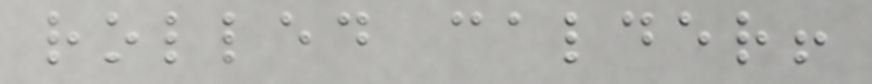rolled calder!
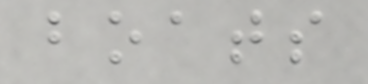boats
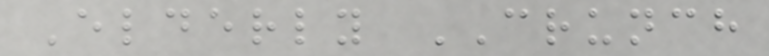Elderly CRUNCH
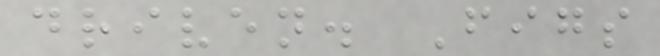driven. Figs
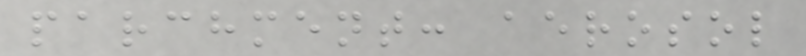parchment: aerosol
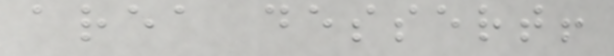area dessert!
